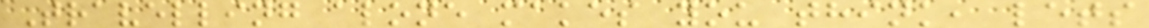Travelling alone makes you think, lets
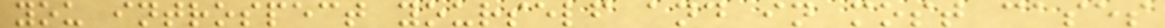you introspect yourself and in most cases
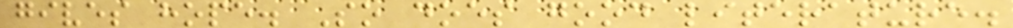gives hope. So does good literature.
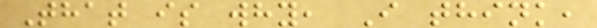That is why, I think,
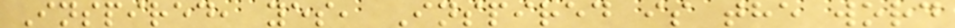Inspired, yes, Inspired is the word
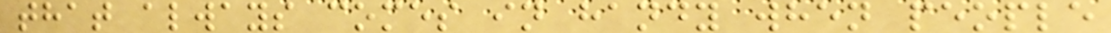that always comes in handy when people
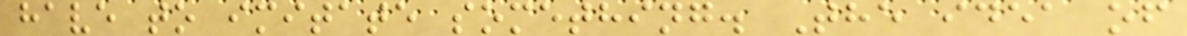have to imitate something. The idea of
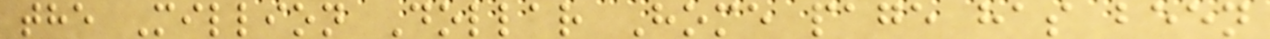the Million Dollar Home page has been
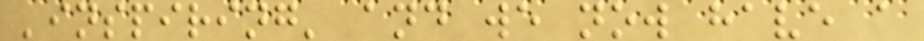'inspiring' and we now have a
